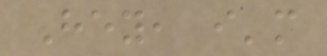Hey, i'm
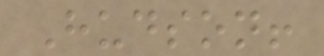Hudson!
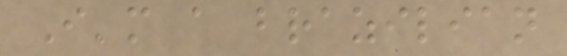I'm a brazilian
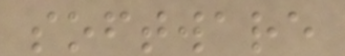software
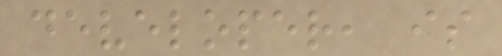developer, is
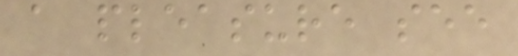a pleasure see
